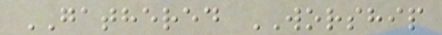GATHERED WORSHIP
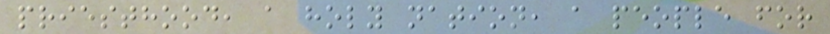priesthood, a holy nation, a people for
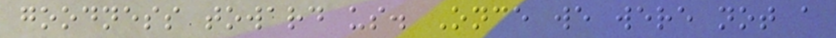goodness toward us. Once we were not a
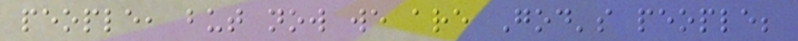people, but now we are God's people;
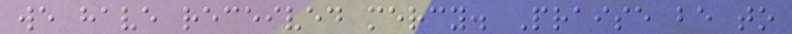we have received mercy. Praise be to
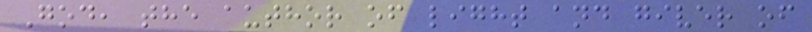God, the author of light and giver of
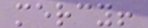mercy!
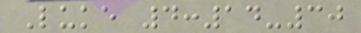Luke 4:14-30
